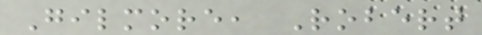Gilmore, Robert
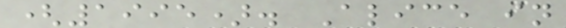(1995). Alice in
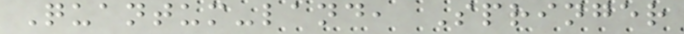Quantum-land, Springer
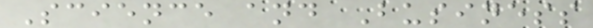Science and Business
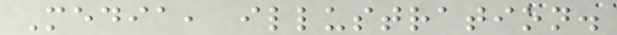Media, illustration.
